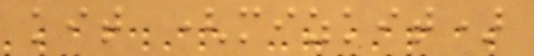kit (mizkit)
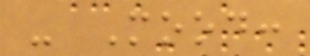- Mood:
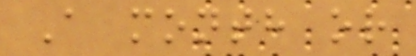A month or
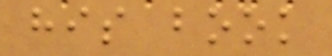his book
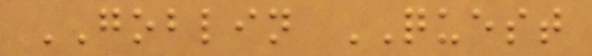GOBLIN QUEST
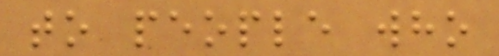to people who
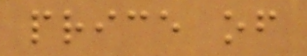price of
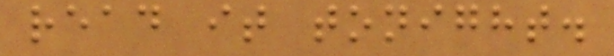read it tonight.
